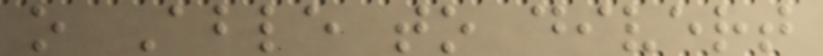o Able to divert
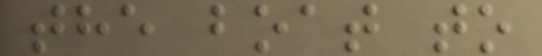the boat to
